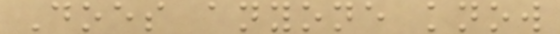Does anyone know
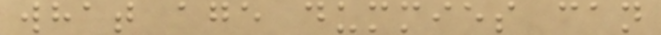what age dummies can
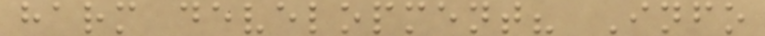harm development? Info
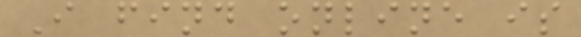I find online is
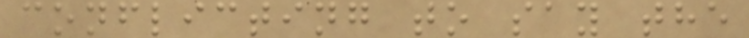conflicting to say the
